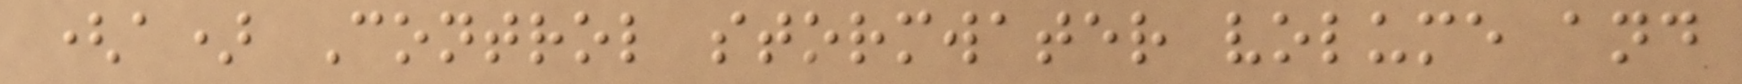(a) Control stormwater volume and
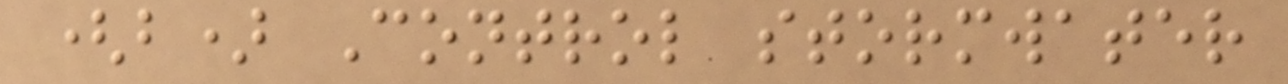(b) Control stormwater
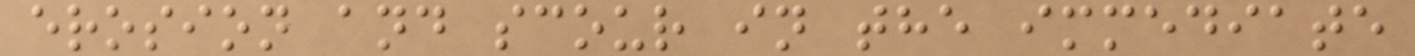erosion and scour in the immediate
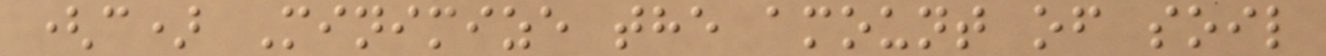(c) Minimize the amount of soil
